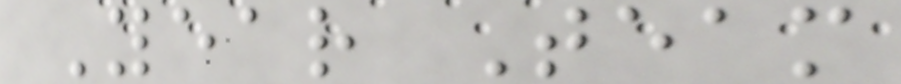Year Team
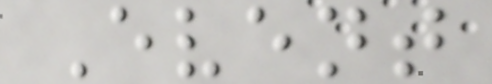Event
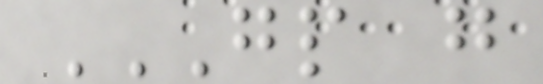GP G
